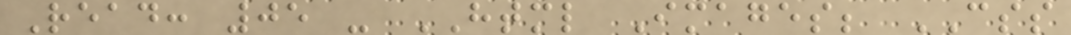Read: 05 - HTML Images; CSS
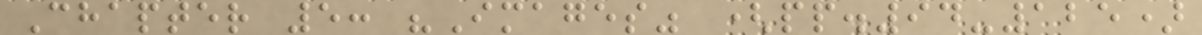Chapter 5: "Images" (pp.94-125)
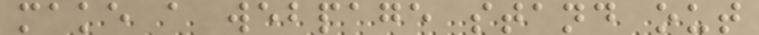make a webpage stand out
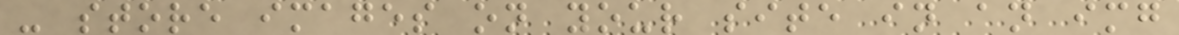- store images on your site in an img
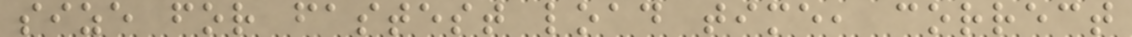size for fastest load time, correct
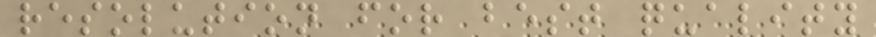resolution for best quality
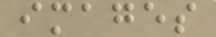images
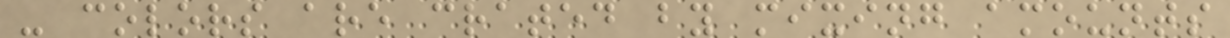- colors are crated by mixing amounts
